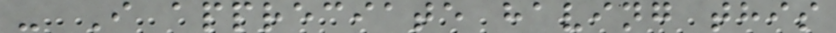- I appreciate having this
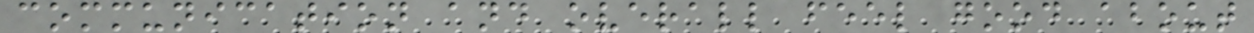communication and overall feel good about
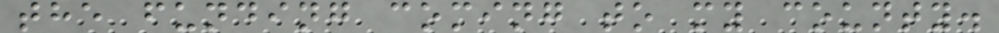the funding coming to my county.
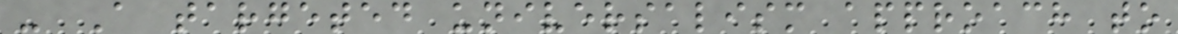- A targeted universalism approach to
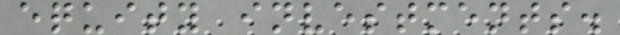equity investments.
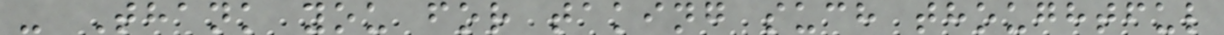- Thank you for taking such thoughtful
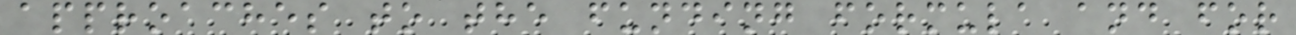approaches to the funding formula and for
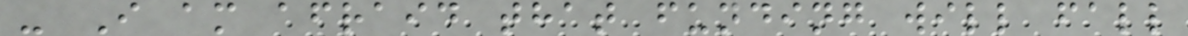- I am afraid that funding will fall
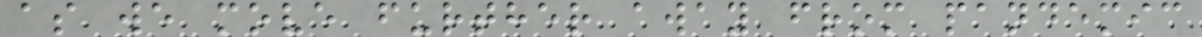as we move further away from pandemic
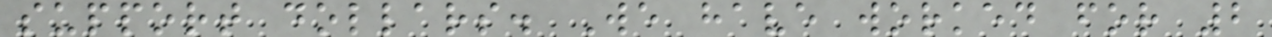support dollars. We have worked for 2
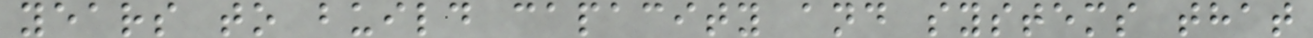years to build capacity and systems that
